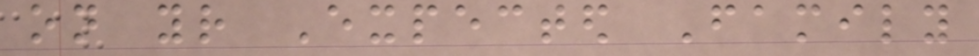on your Expected Family
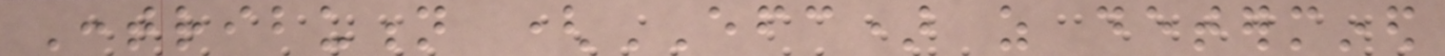Contribution (EFC) as determined
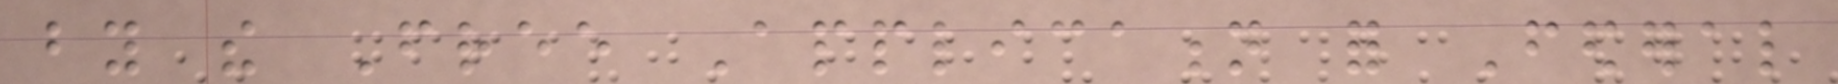by the Free Application for Federal
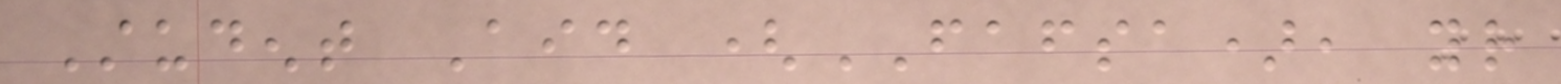Student Aid (FAFSA), your
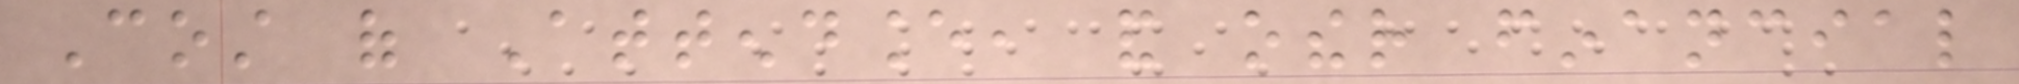Cost of Attendance, and other financial
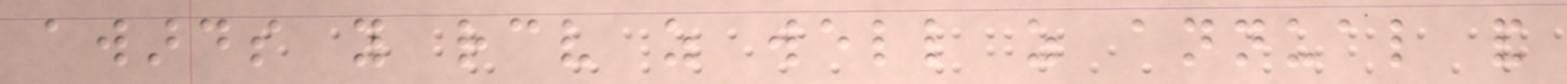awards you receive as well as annual and
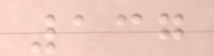137
